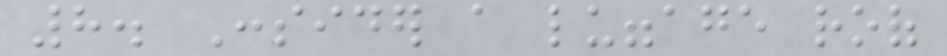8. Consider a luggage roof
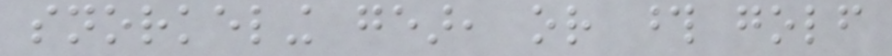snorkeling gear, or those golf
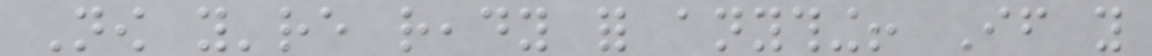Now you're ready for anything! If you
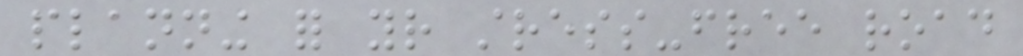planning for your stress-free road
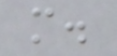more.
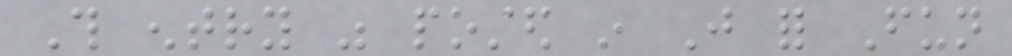This entry was posted in Just for Fun
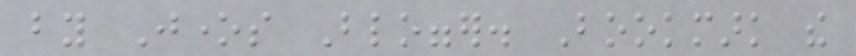by Jones Blogger. Bookmark the
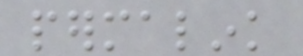permalink
